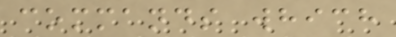commands which
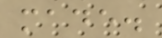made.
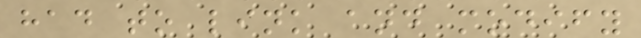had to link and modify
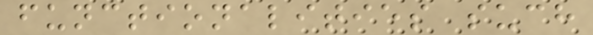functionalities such
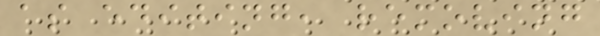as editing, removing
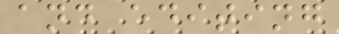and editing
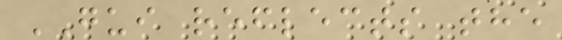GUI reflects the
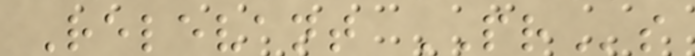Relevant PRs
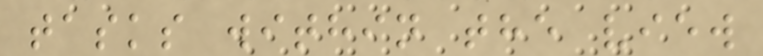tasks within the view
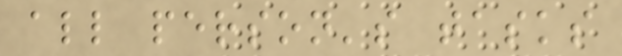all person's tasks
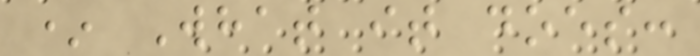* What it does:
